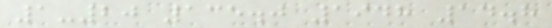1-20 135.0 1948 14.8
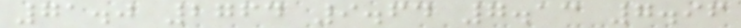71.0 2764 9.64 7.13 7.96
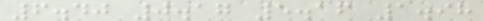6.40 0.17 5.16 1.98
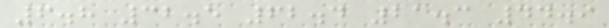6.8 32.5 62.4 21.3 44.9
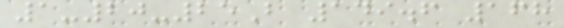1-20-25B 149.6 168
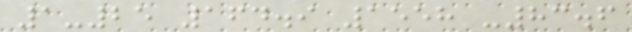1-25 164.9 1558 -83.6
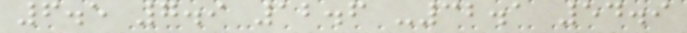6.5 7.9 12.6 -32.1 54.9
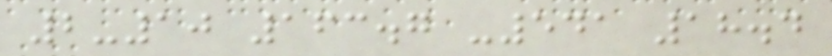2-10 163.7 -541 18.4
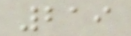219
